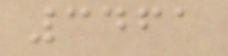3461
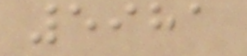5981
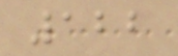122
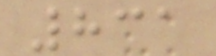831
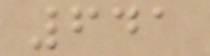641
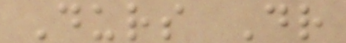Durs Dr
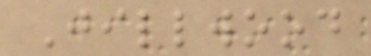Jillwood
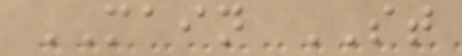MAIN ST
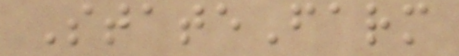StateFarm
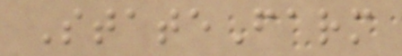StateFarm
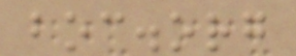boc.org
